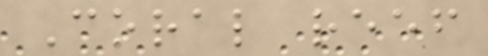Coral reef
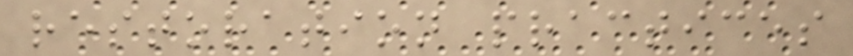restoration practices
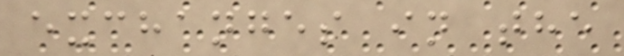exchanges in the
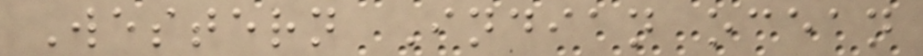Western Indian ocean
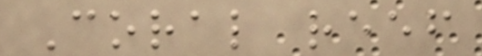Coral reef
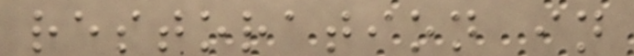restoration in
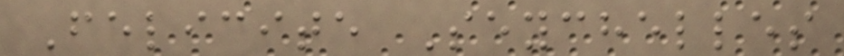Felicite Seychelles
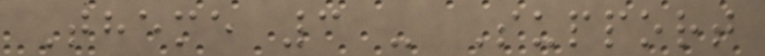Theme 3 - Support
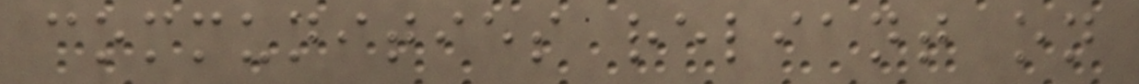communities reliant on
